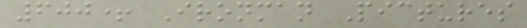600+ Ironman Pictures
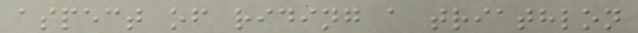aspect of riding a triathlon
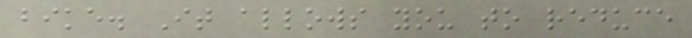bike. It allows you to reduce
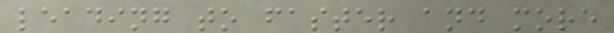leading to faster and more
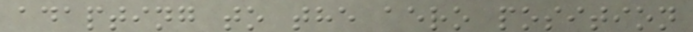adapting to the aero position
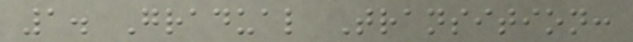1. Gradual Transition:
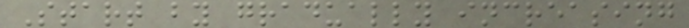Start by gradually increasing
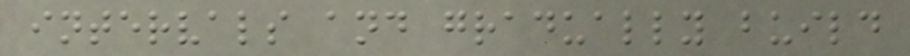intervals and gradually build
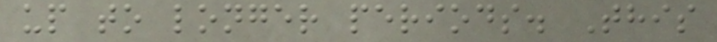up to longer periods. This
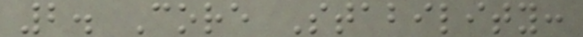2. Core Stability:
